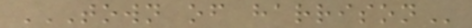TOWN OF HARRISON
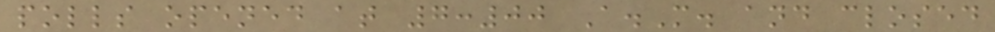polls opened at 7:00 A.M. and closed
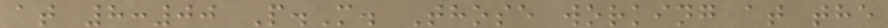at 8:00 P.M. Those working at the
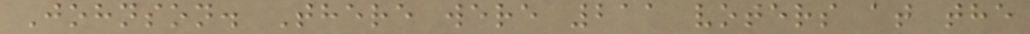Johnson. There were 211 voters at the
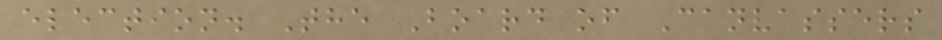election. The Board of Canvassers
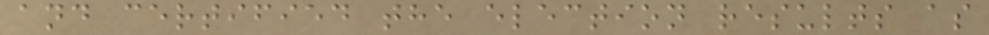and certified the election results as
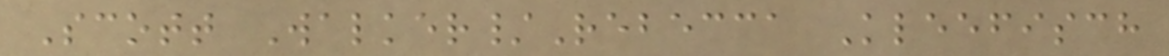Scott Walker/Rebecca Kleefisch
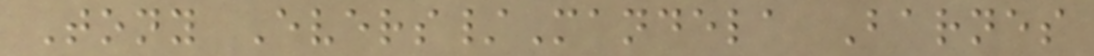Tony Evers/Mandela Barnes
